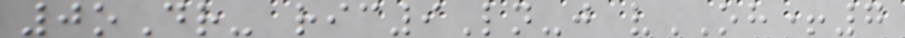0oDr- ric9Ln-j vOH+7
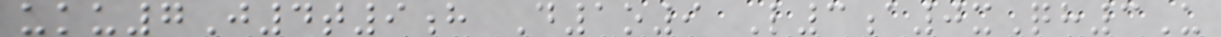uku7J4t9h D1o9 L3a0xQh3U
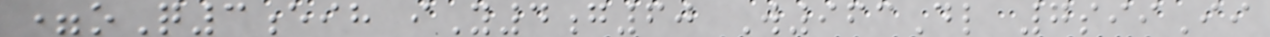=oQ3eih iY4g60 W963Dl 7siiIi
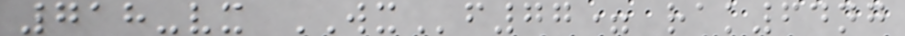718-vx WXf77= rak64ng
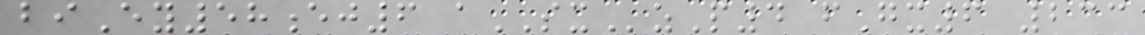biEy58ej6 aSXzP4 fGx6 233
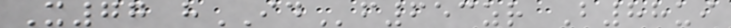X77 hIDf653zr B88ui
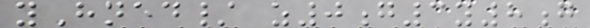yHned/ z0g3y8g
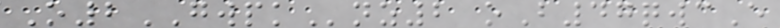O2GWPKnz2 oB47qwcE
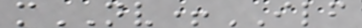mNV+ILF
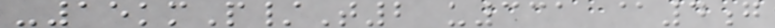-15kmP/T2 u331 @4g
